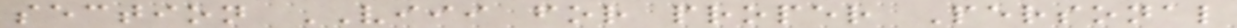section VIII for proper Personal
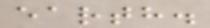earth.
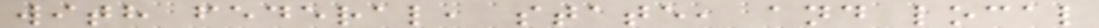with federal, state, and local
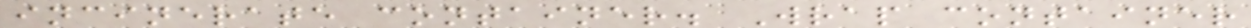incinerate container. Wrap container
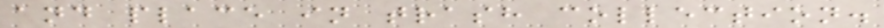and place in trash collection.
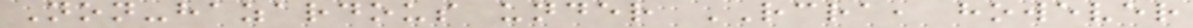Non-hazardous under RCRA, however
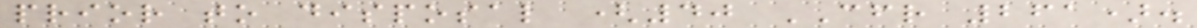prior to disposal (40 CFR 261).
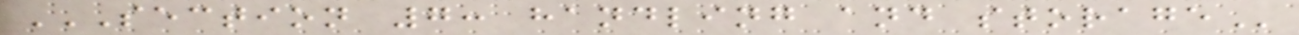SECTION 7: HANDLING AND STORAGE
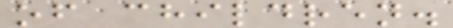of children.
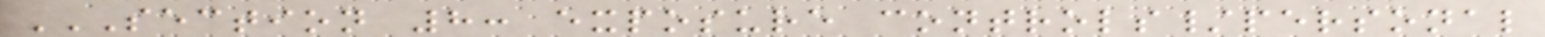SECTION 8: EXPOSURE CONTROLS/PERSONAL
